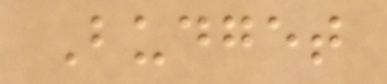Budget
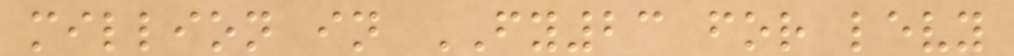million in FY23 for levy
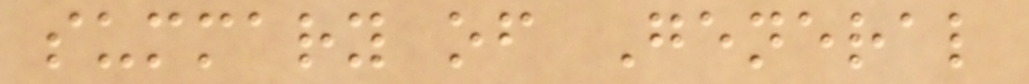summary of General
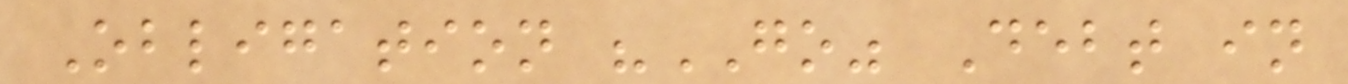Obligation "GO" Debt in
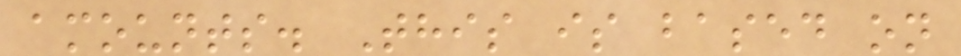amounts. This is based on
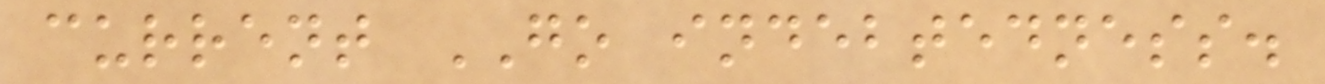current GO indebtedness.
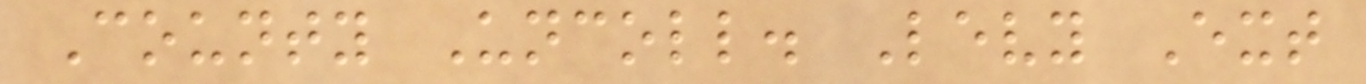County Uncoll. Levy Ext
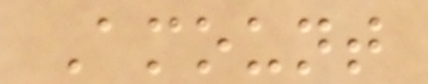Amount
